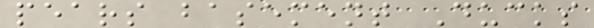pears basement Ducks
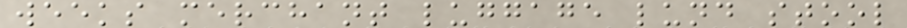weeks merchant luggage lund stool
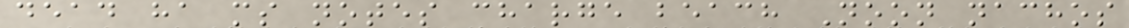dead ha ms notes charge beach Noon nachos
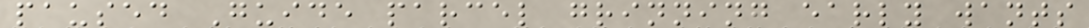paused Guide parcel grinning early wants
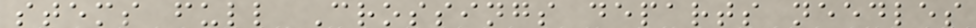stems full Crossings departs needles
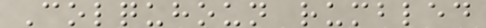Colquhoun rumbled
